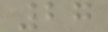27
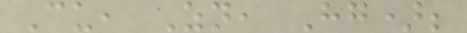Cu, Zn, Hg);
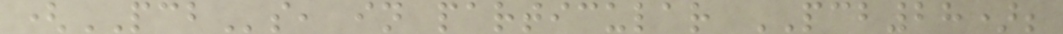(PCBs, in particular PCB28);
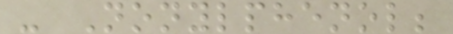- Nonylphenol;
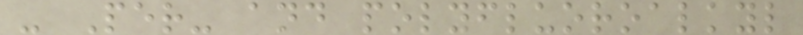- Per- and polyfluoroalkyl
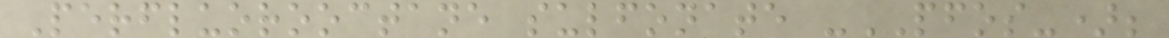Perfluorooctane sulfonate -PFOS-);
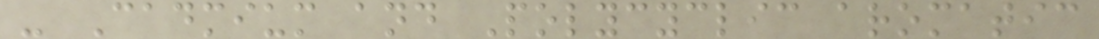- Cadmium and Polycyclic aromatic
